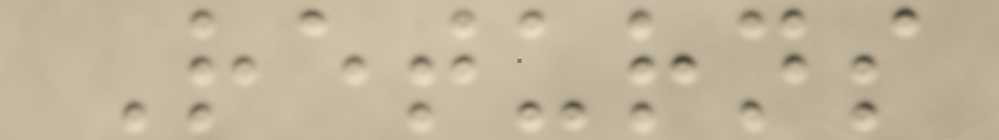Returns
